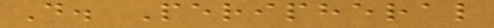D. Peripheral
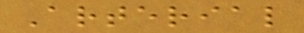Arterial
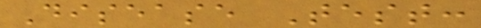Disease Test:
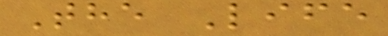The Life
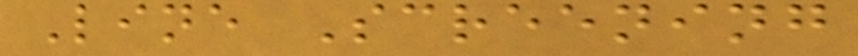Line Screening
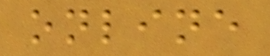online
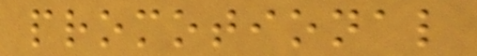promotional
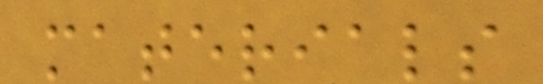materials
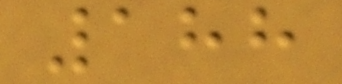188
